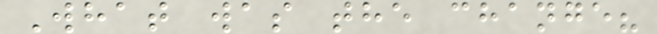What was the change?
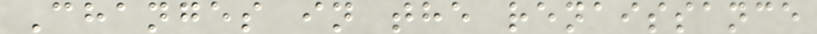Changes in the renaissance
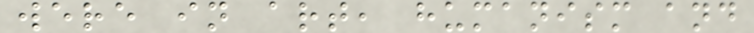were in art, humanism and
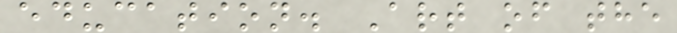education. Art of the
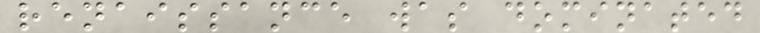renaissance was dominated
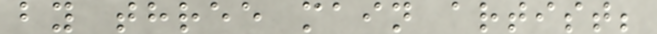by three main artist;
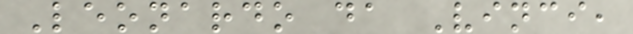Leonardo da Vinci,
